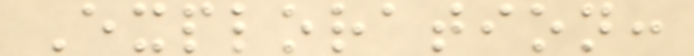Exploration:
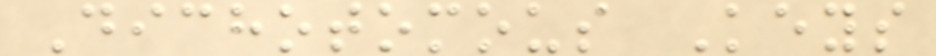Dichotomous Keys
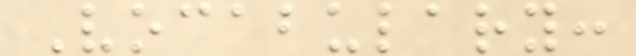Vocabulary:
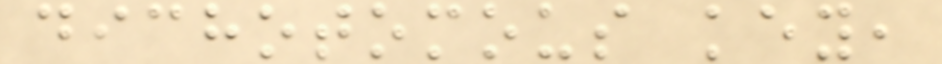dichotomous key,
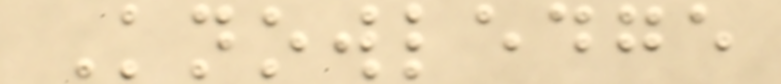Knowledge
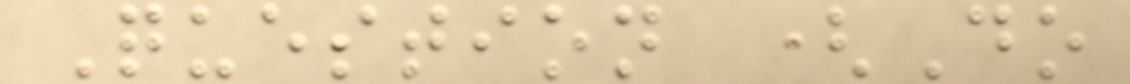Question (Do
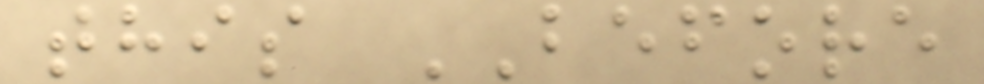this BEFORE
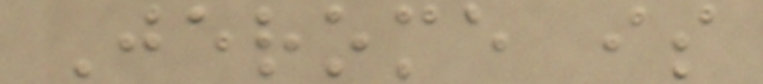Jerome is
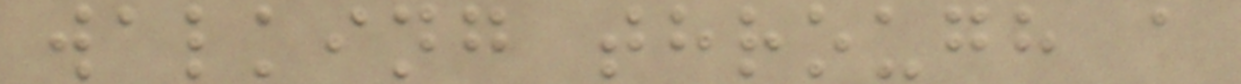walking through a
